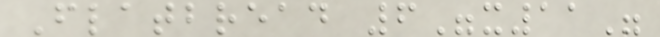Flatbread 6"x11"
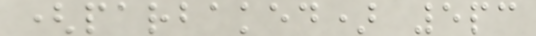(parbaked) 5pc
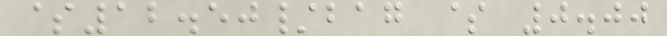$12.50/bag $ 0.00
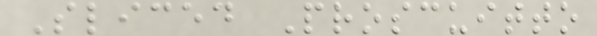Sliced Proscuitto
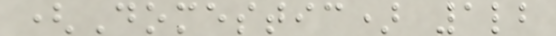(Domestic) 1lb
